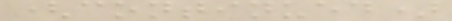(continued)
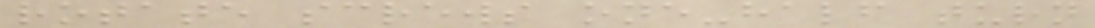rotate screws one-half turn
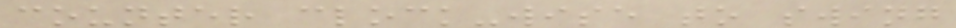counter clock-wise to swing
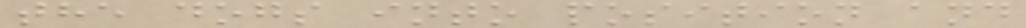the dogs into position and
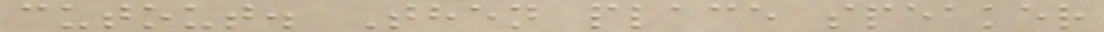cutout. Then place speaker
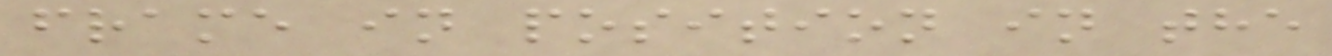frame in position in the
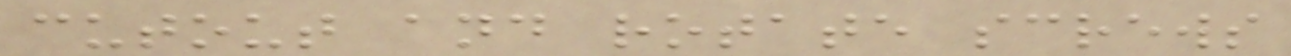cutout and rotate screws
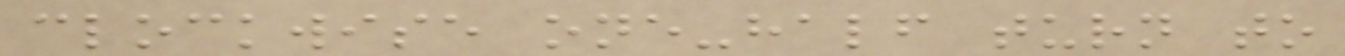clockwise one-half turn to
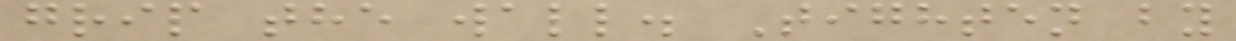grip the wall. Tighten by
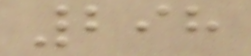298
